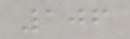106
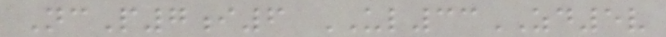NcP7i6 UL33ZD5v
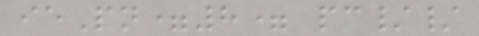iePn=8= pc//
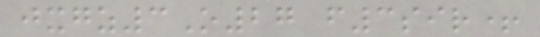jxgz3O27 f3sir+
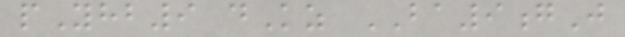pYhb9 dKz BA9gJ
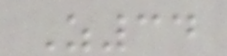Z34
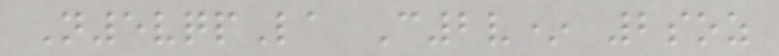N5vqpLa C2v* 2soz
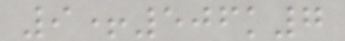9+506k7
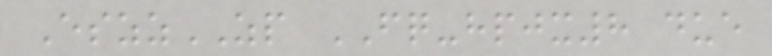EszzZP FQ-hpjx8 due
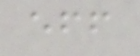eff
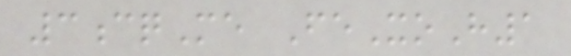3cqMe FeXoH1
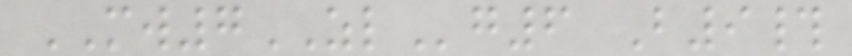MW7ZLg6 B9#
